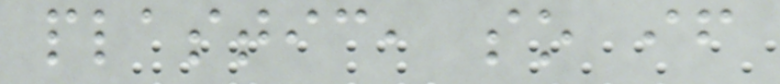plastic, so if
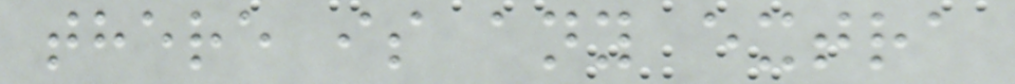there is any extra
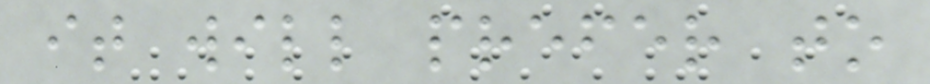it will prefer to
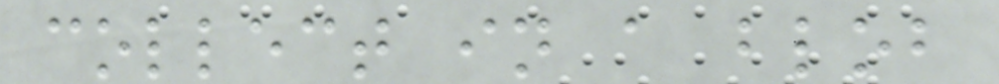collect in a blob
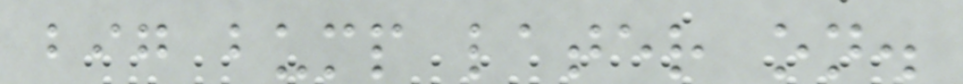big bump later on.
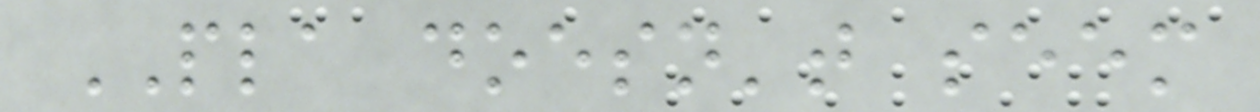PLA doesn't seem
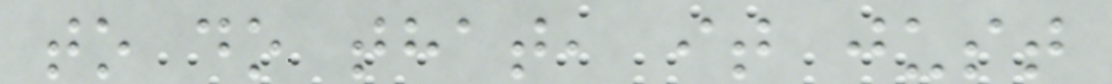to do that, it just
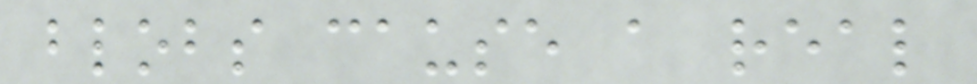blobs cause a real
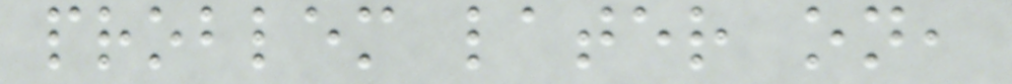problem later on,
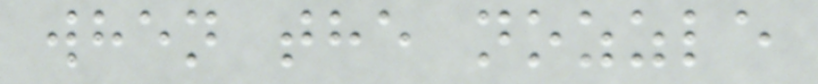when the nozzle
